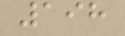198
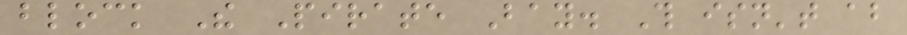block The Pirate Bay. This isn't about
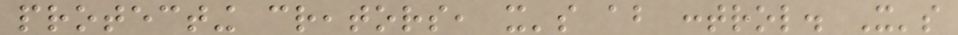protecting creators, it's about control. It's
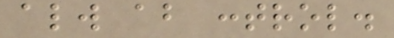always about control.
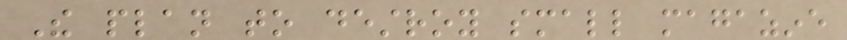The plan to destroy small magazine
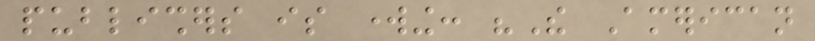publishers is working: "The American
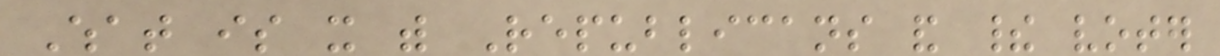What is it with Republicans and their voter
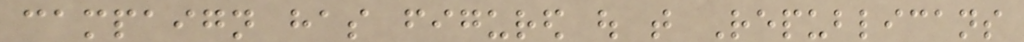campaign has figured out that Republicans
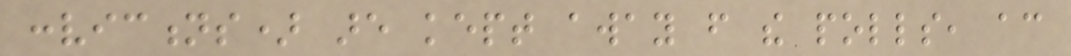convictions) are kept away from the polls, according
